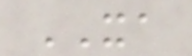XA
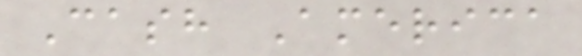Cash America
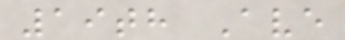19th Ave
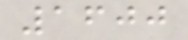1600
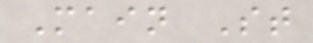Main St
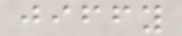jiffy
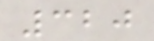320
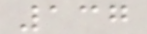137
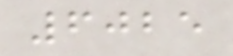6025
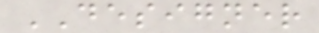DESIGNER
